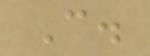C.
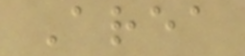Area
